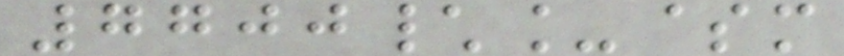7700\_$m
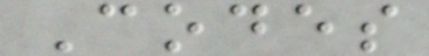Codes
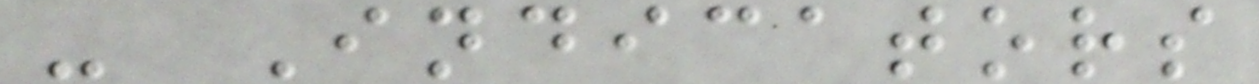- Indicators
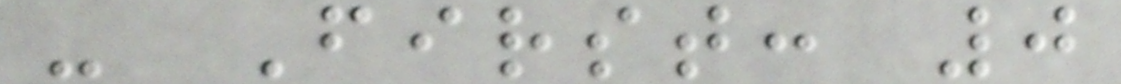- First: 0
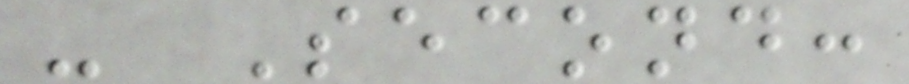- Second:
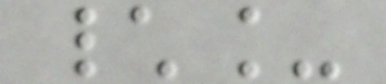\_
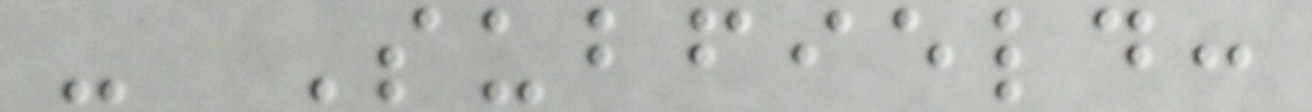- Subfield:
